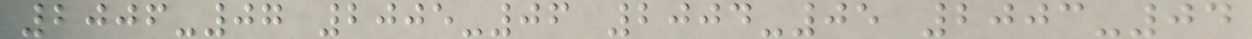2006-07 2005-06 2004-05 2003-04
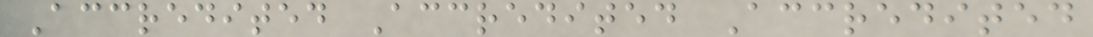Accredited Accredited Accredited
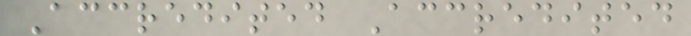Accredited Accredited
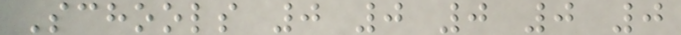Schools 0 0 0 0 0
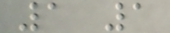1 1
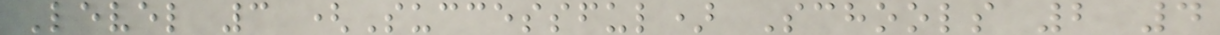Level 3 (Successful) Schools 2 4
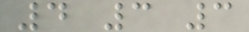4 3 3
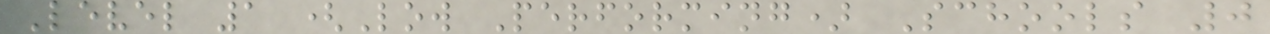Level 1 (Low Performing) Schools 0
